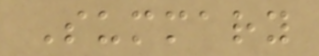Summary
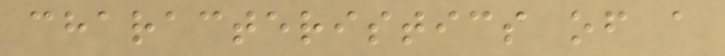characteristics of a
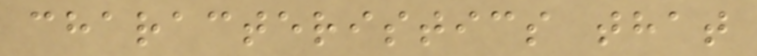characteristics that
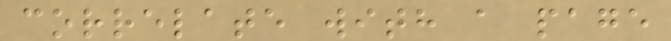correlate with a page
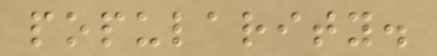popularity.
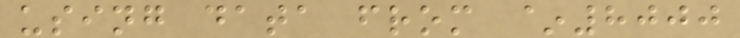using data from ~8000
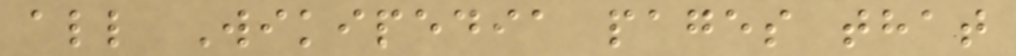all Wikipedia pages that
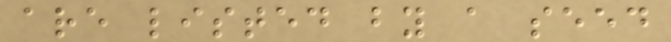are listed by a seed
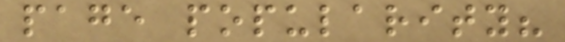page popularity?
